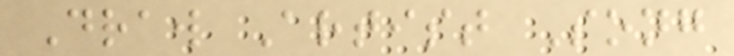Draw Artist Song
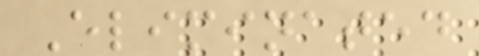Eliminated
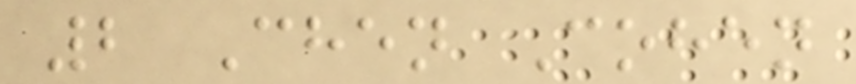2 Chen Cohen
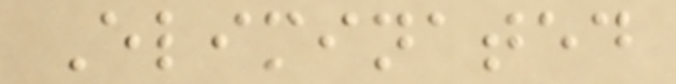Eliminated
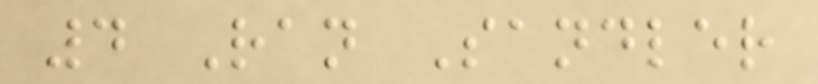4 Ran Sandler
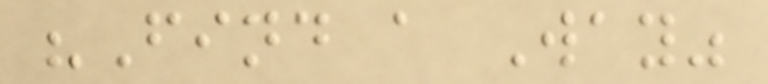"Find a Way"
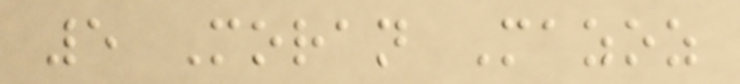5 Moran Mazoz
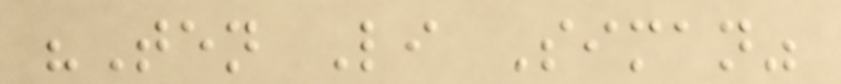"Ten Li Siman"
